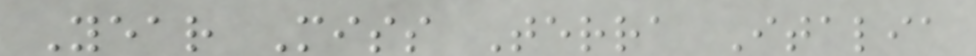Year Miss Terra Italia
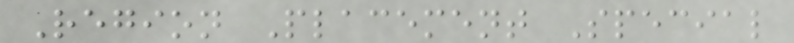Region Placement Special
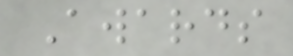Awards
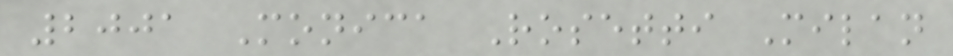2001 Monica Rosetti Milan
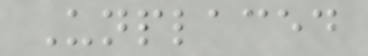Unplaced
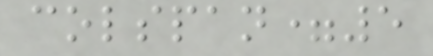colspan=5
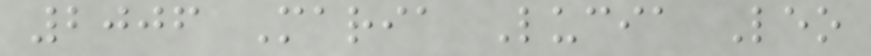2006 Maria Lucia Leo
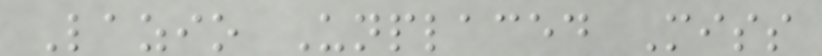Lazio Unplaced Miss
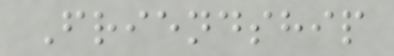Friendship
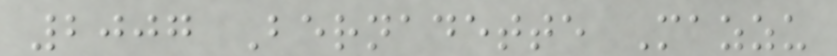2007 Bernadette Mazzu
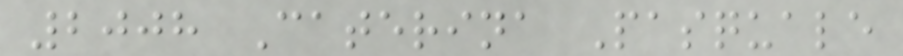2008 Caterina Pasquale
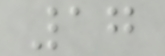17
